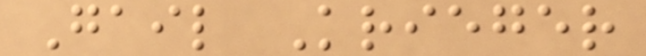Gail Krieger
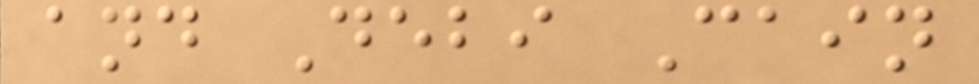and Debi Cain
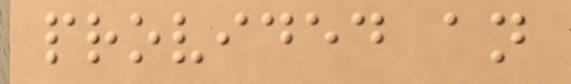provided an
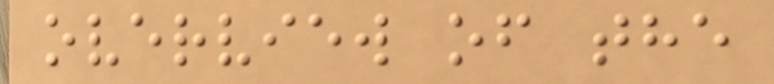overview of the
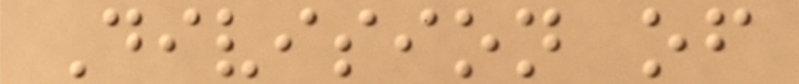Division of
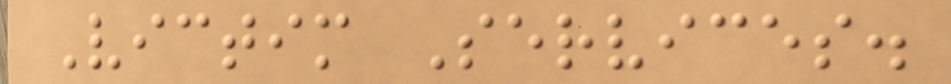Victim Services.
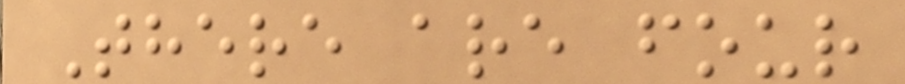There are four
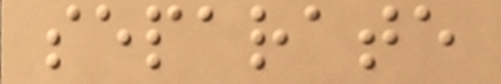separate
